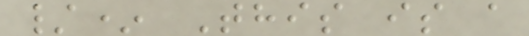/* This is a
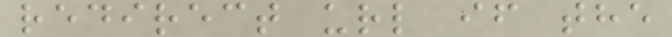redirect url if the
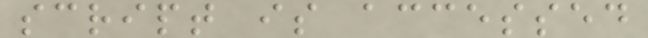script is accessed
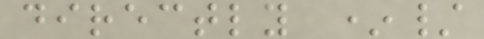directly */
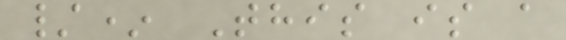/* This is a
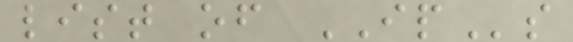list of IPs
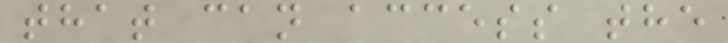that can access the
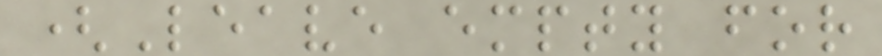(Leave empty for
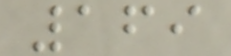169
